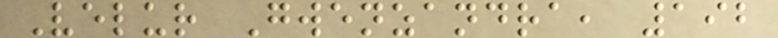Velur Gwenzandra, 192
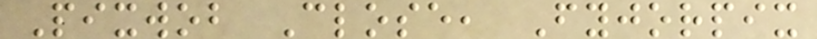Pixwob Close, Fyjorpix
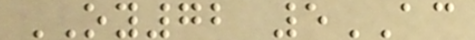OY72 5AC
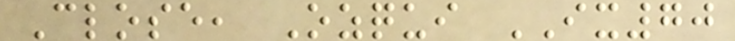Close, Ozqui IX70
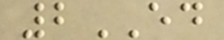2ED
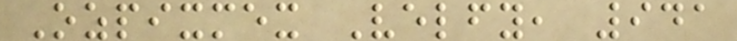Ozpixmex Velfy, 941
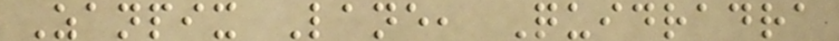Zanpix Lane, Quidradra
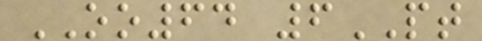OO64 6PT
